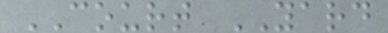COURT YARD
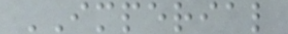IMPERIAL
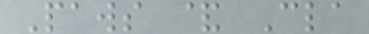Paws & Cla
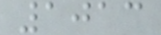1013
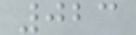023
